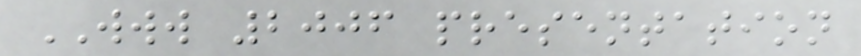WWW 2006 presentation
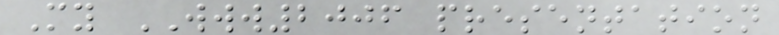My WWW2006 presentation
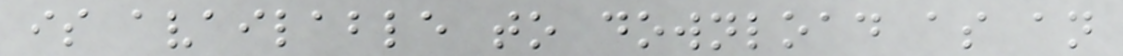is available to download as an
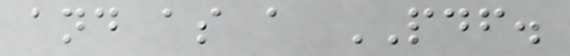and as a PDF.
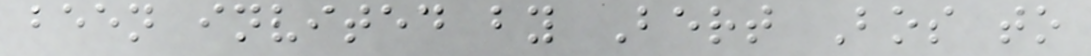been invited by Bert Bos to
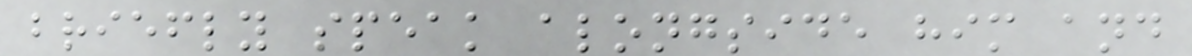briefly speak alongside him and
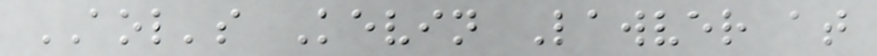AOL's Kevin Lawver at
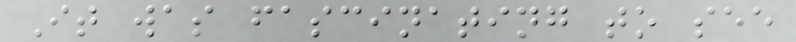It was fascinating to see
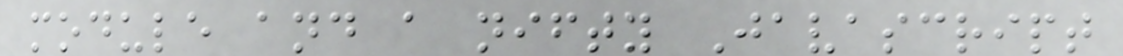module and a nifty Javascript
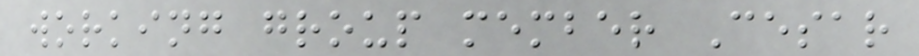working group member Cesar
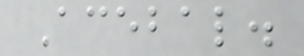Acebal.
